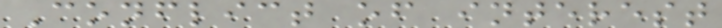Conflict of interest
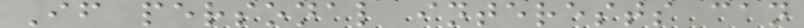If personal interests can
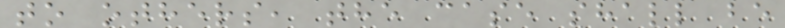to others, the case shall be
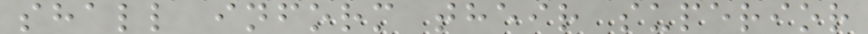shall inform their superior
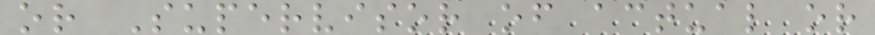or Supervisor of actual or
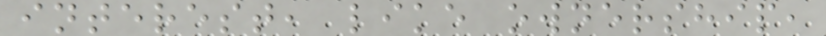interest, like ownership,
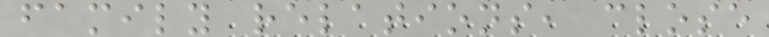family relations, close
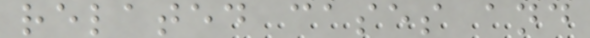related cases and
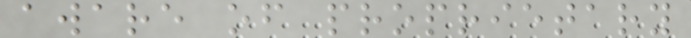aware of proprietary
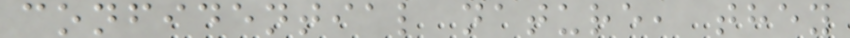confidential nature, they
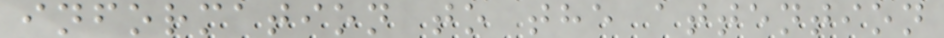information to the attention
